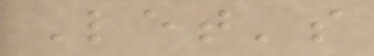Let's
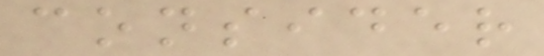consider
